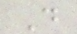D
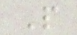P
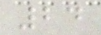24
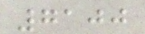7100
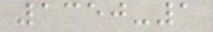1350-1
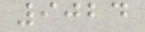9024
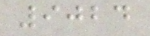9024
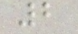2
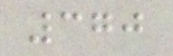370
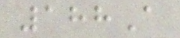188A
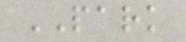PARK
